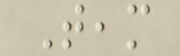Team
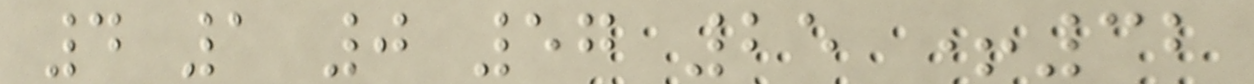4 1 0 57 25 +32
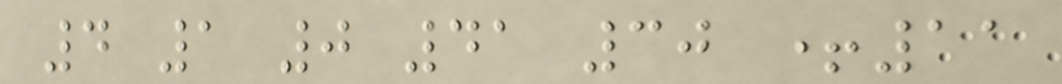4 1 0 41 30 +11
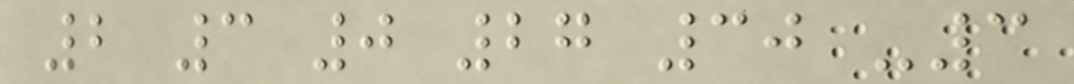2 3 0 27 30 -3
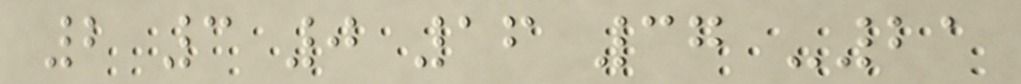2 3 0 16 37 -21
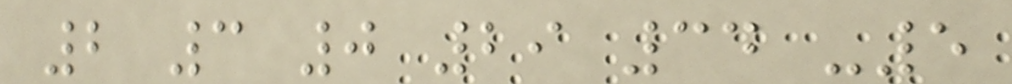2 3 0 29 34 -5
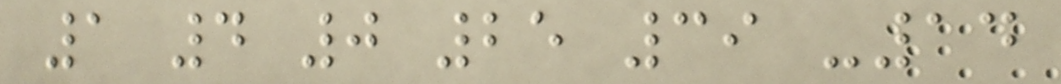1 4 0 25 39 -14
